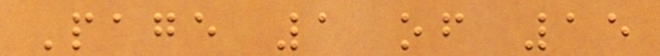Page 1 of 15
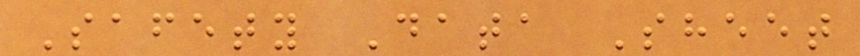Safety Data Sheet
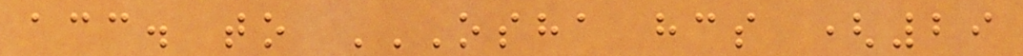acc. to OSHA HCS (29
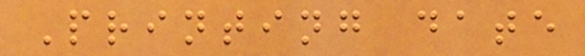Printing date
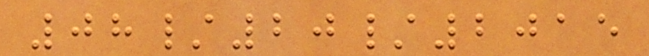08/20/2015
